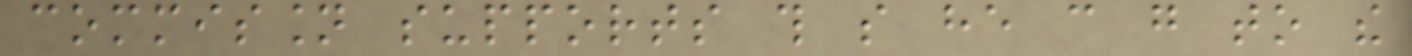commission supports this so he can go to the
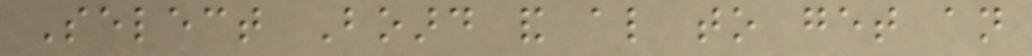Select Board and also to get an
